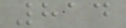814
